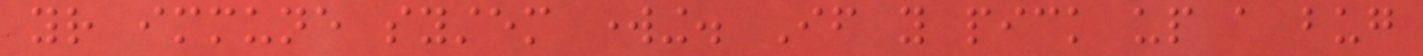your immune system working. If you pick up a bug
